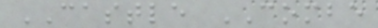CASTLE COMBE
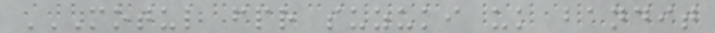MOTUL FPR SUZUKI UK BANDIT
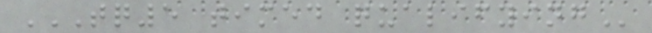TQ5 TIMED QUALIFYING
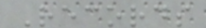Records
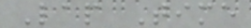Lap Time
